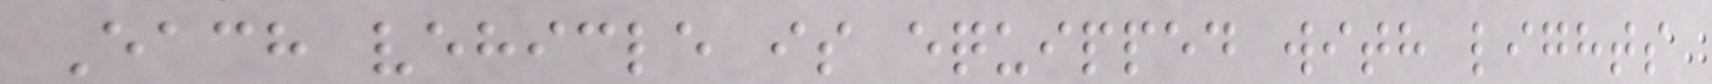Each vehicle is equipped with lights
